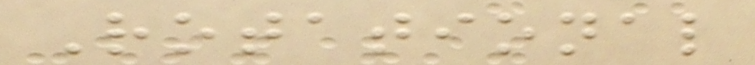Rotational
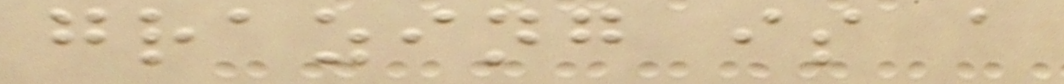grazing is a
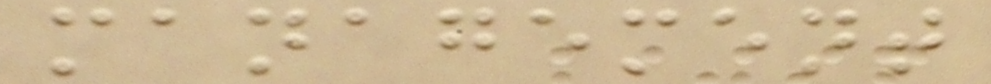management
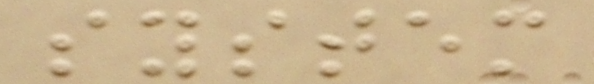system
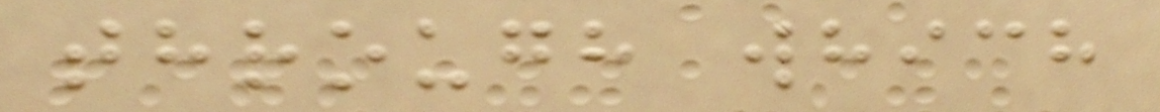through which
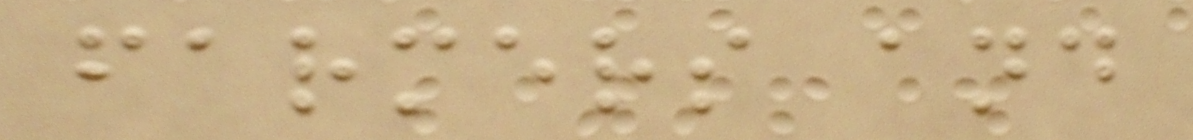farmers and
